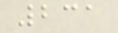231
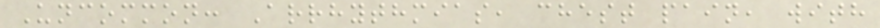Uncommon: Arrhythmias, chest pain, with
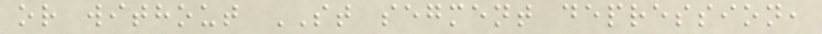or without ST segment depression,
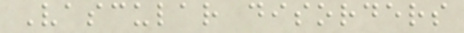Vascular disorders
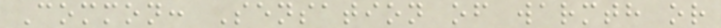Common: Sensation of warmth or
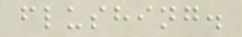flushing.
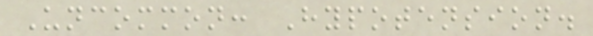Uncommon: Hypotension.
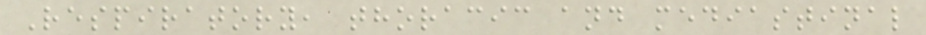Respiratory, thoracic and mediastinal
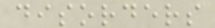disorders
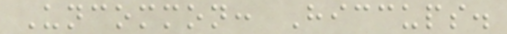Uncommon: Hiccups.
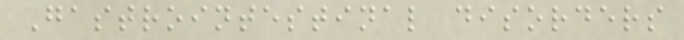Gastrointestinal disorders
